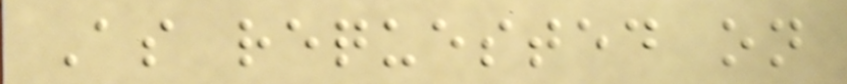As requested on
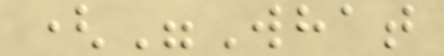("What
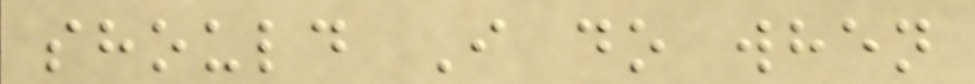should I do when
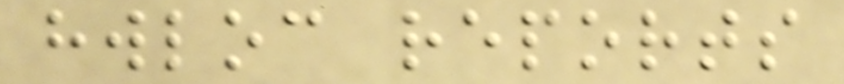hwloc reports
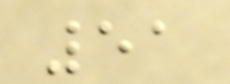51
